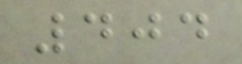404
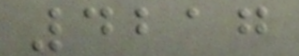4217
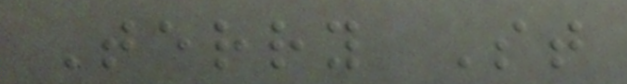Terry St
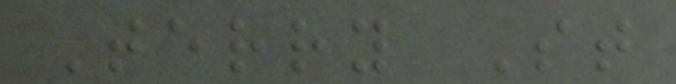Terry St
